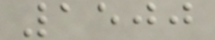1500
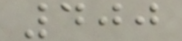400
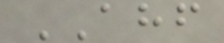AHF
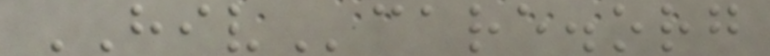HIVcare.org
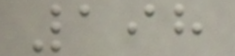198
